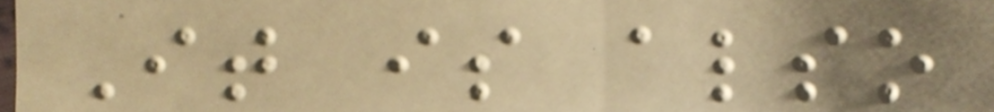It is also
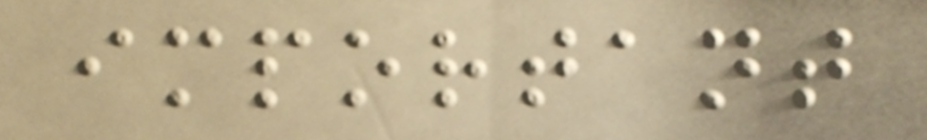important
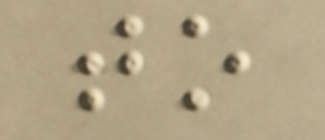to
